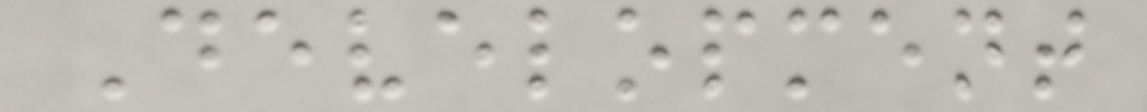Development
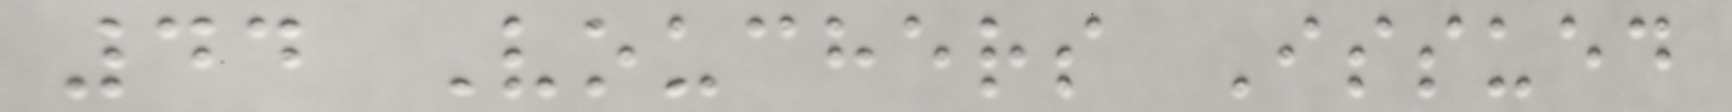44 Vouchers Issued
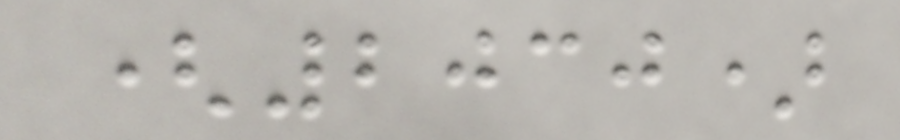(2030)
